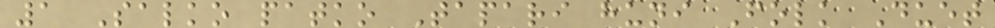1 Salko patko Tapari huni Folk Duet
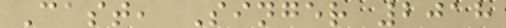Cast, Singer 2018
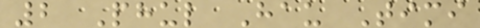2 Phul Hau Timi
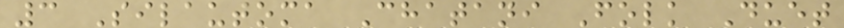3 Silautoma Chatani Folk Duet
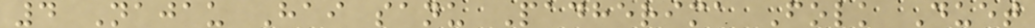4 Najau Hai sanu Padherima Folk Duet
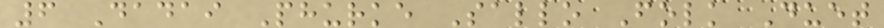6 Dadai Phurke Sallo Folk Duet
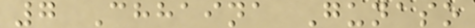7 Chhaina Gunaso
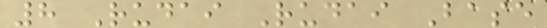8 Rudai Rudai Base
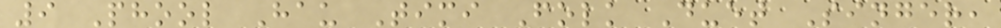9 Phool Hau Timi Folk Duet Singer,
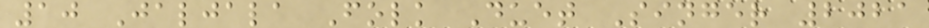10 Jaljala Folk Duet Singer 2021
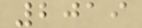2019
